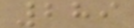289
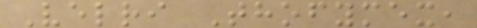Velri Thofymex,
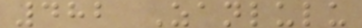482 Zanlulu
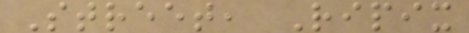Street, Ripix
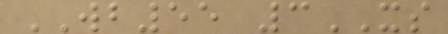WB55 3XS
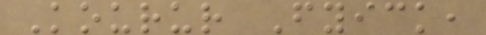Kourur Fyick,
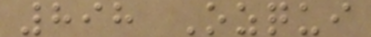898 Ozqui
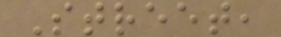Street,
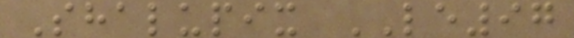Shalupix LE97
